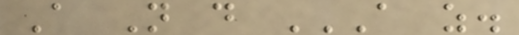A N d A Z.
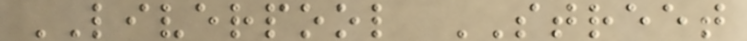LIVERPOOL STREET
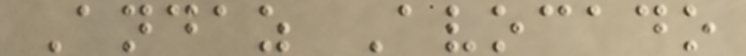Andaz Avocado
